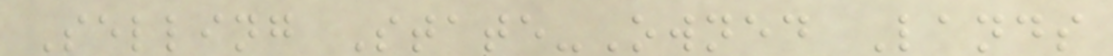Selling State-Owned Lands
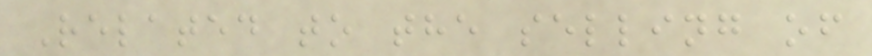Related to the selling of
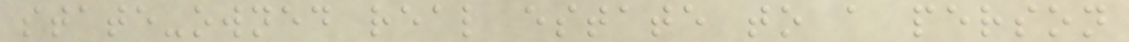state-owned real estate to a person
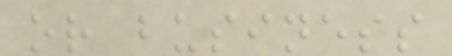or business
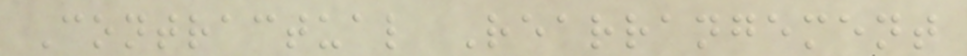Contractual Rearrangement
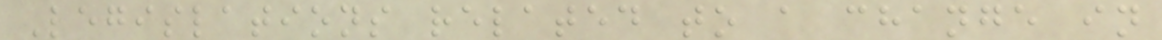Legislations related to a change in
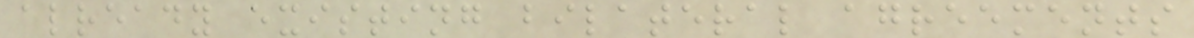already existing bilateral agreements
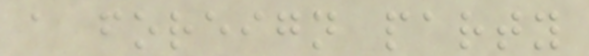a foreign party
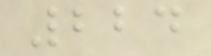224
